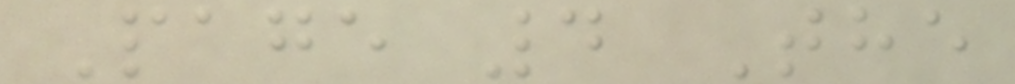Page 4 The
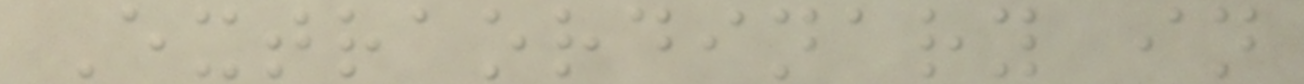Extraordinary in
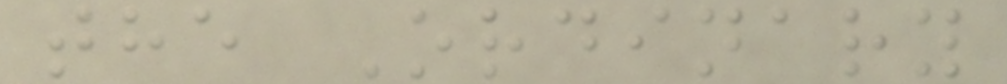the Ordinary
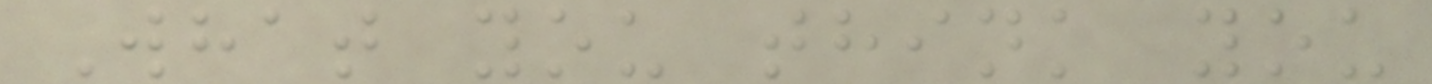What you think you
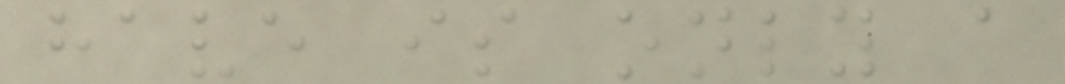have is only a
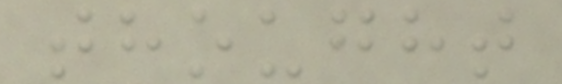thought
